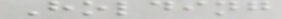Holding
